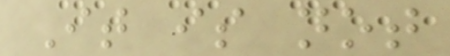It is not
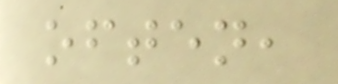often,
